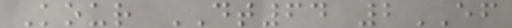Kour DT64 2EF
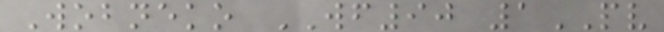Wobneko WF90 1PV
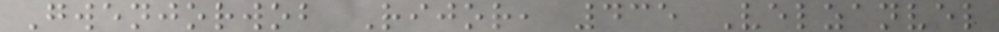Gwenjorwob Rijor, 435 Velzanvel
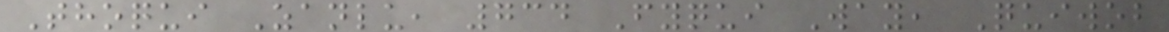Thoqui Zanlu, 734 Fyqui Way, Quiwob
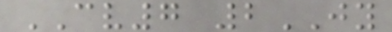CV7 2JY
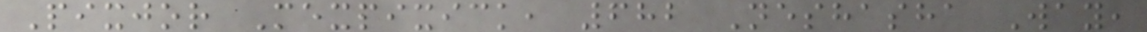Pixjor Mexpixick, 682 Neshasha Way,
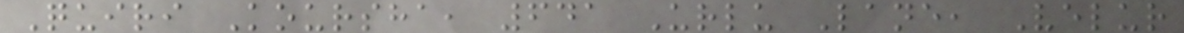Quiri Koursha, 641 Urlu Lane, Velur
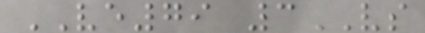VE79 3VS
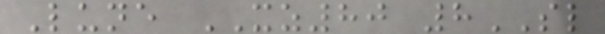Lune XZ80 8SL
